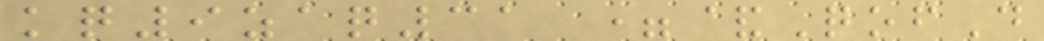kq9zaq31 =&QofD
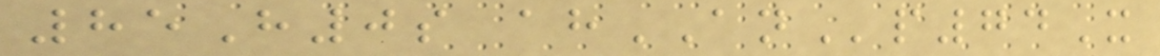85H0s ahANp74X
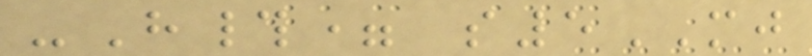-H#= s5MJ
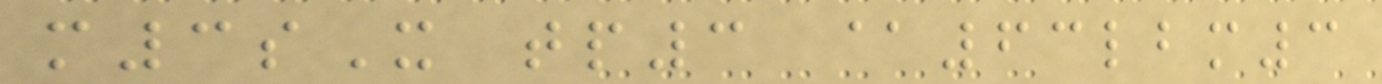m3sX tp3 @63lbm3
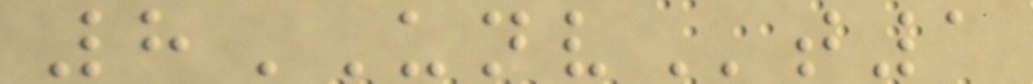8UNVt1
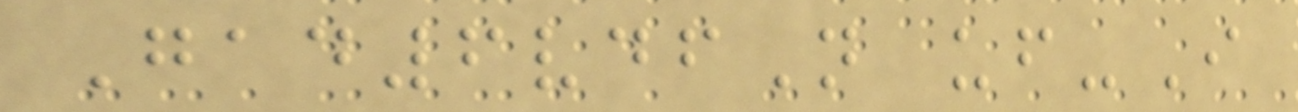Gad6vdfN uf-I
